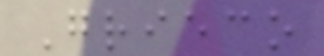Grieco
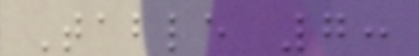Table 7:
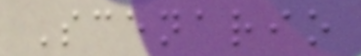Scenario
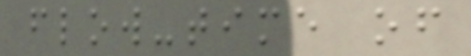flow-time of
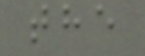the
